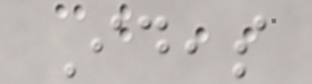Ideas
